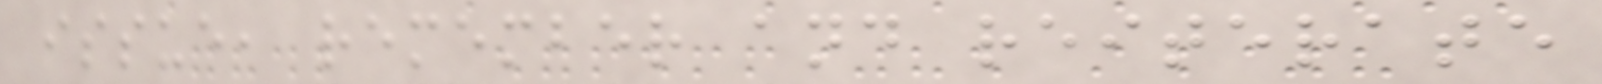issue, remember and reiterate
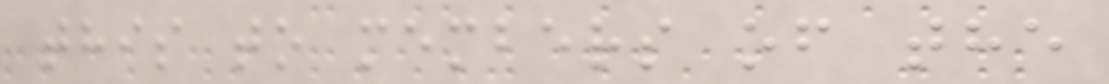this to members of the
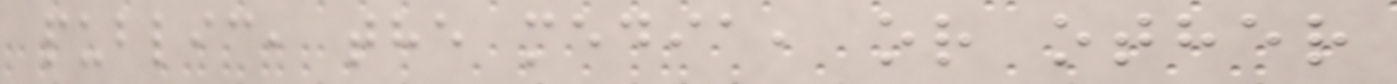public, the media, or other
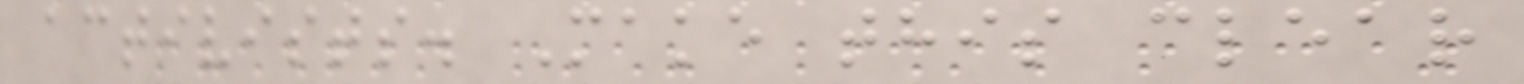activists. Make this clear
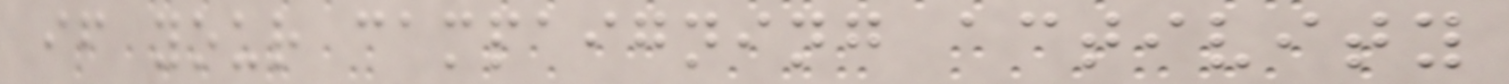if your campaigning activity
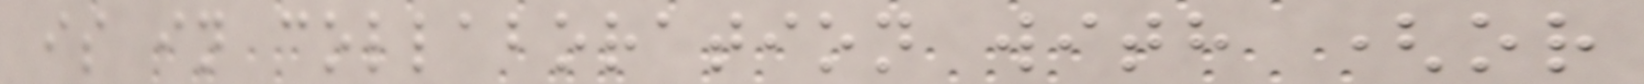is in collaboration with (or
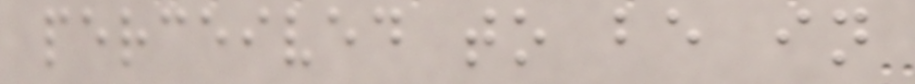perceived to be in
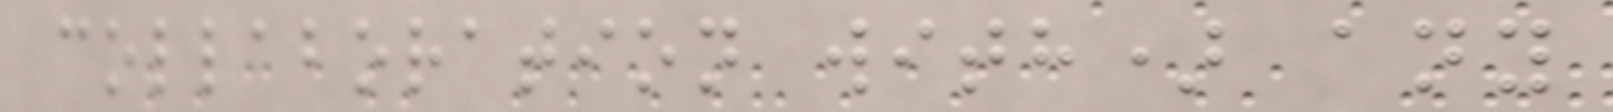collaboration with) any
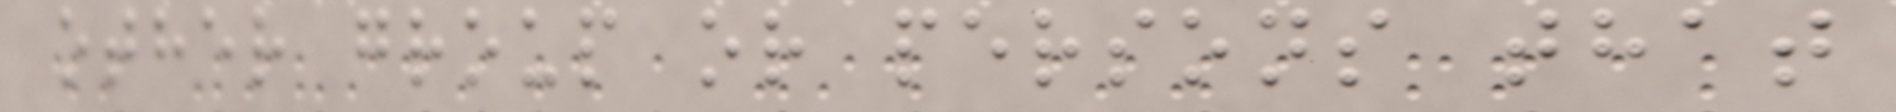other group or persons that
